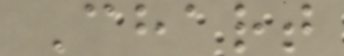Chart
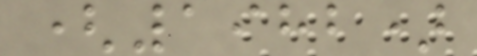(1982)
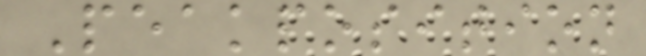Peakposition
